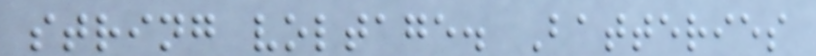string voltage. Batteries
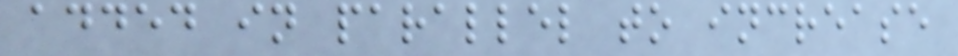added in parallel to increase
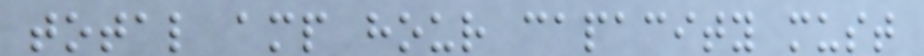total amp hour capacity must
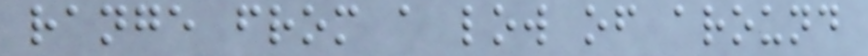range from a low of around
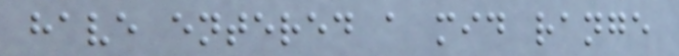have entered a mid range
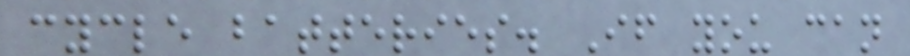cycle batteries. If you can
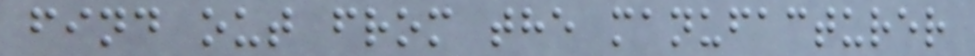find out from the manufacturer
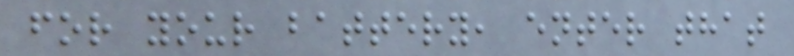for your battery, enter that
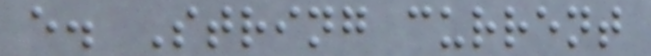e. String current
